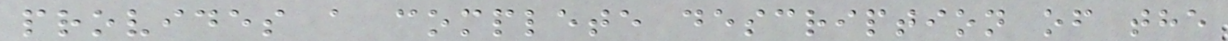provides a complete description of the
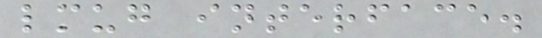lmug interface.
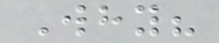Why?
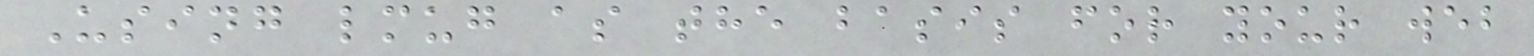Using lmug as the basis for your web
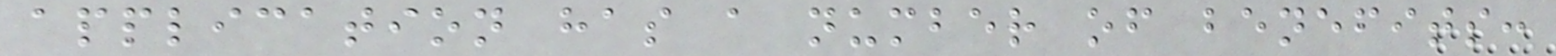application has a number of benefits:
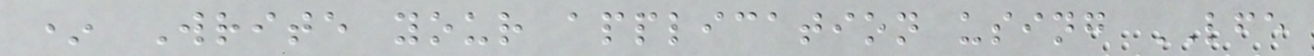* Write your application using LFE
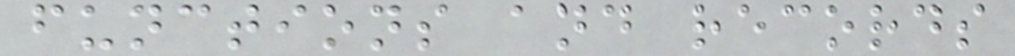functions and records
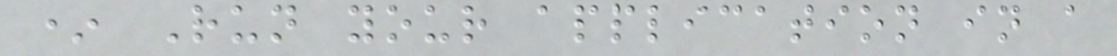* Run your application in a
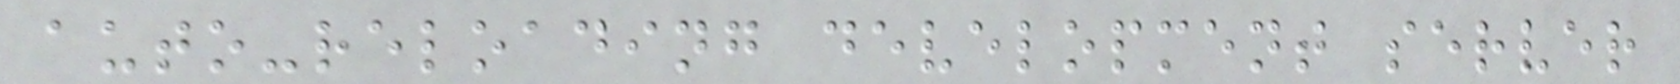auto-reloading development server
